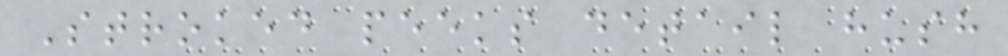Stroked peeks detail hush
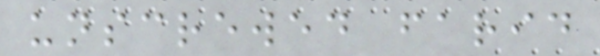unscrewed farid
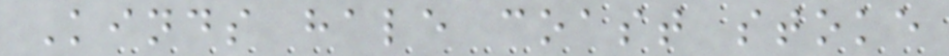Kinds hale coast stoke
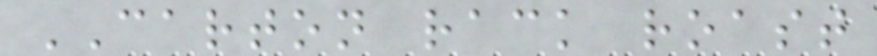CARTON rack roast
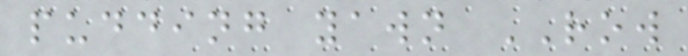pudding yawn ROW
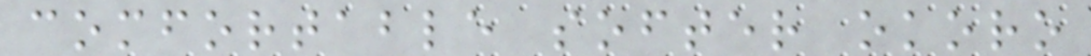comfortable softer okoro
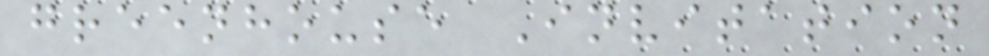greenhouse Invitation
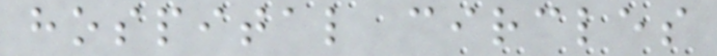hospital circles
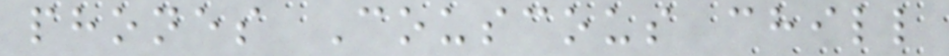phones Couscous chill
